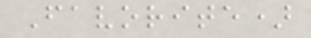Favorite)
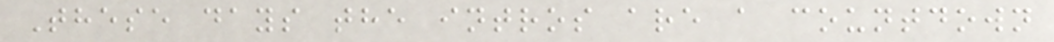These days the intros are a countdown
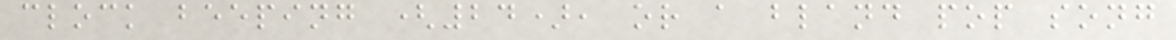clock beeping (24), or a bland pop song
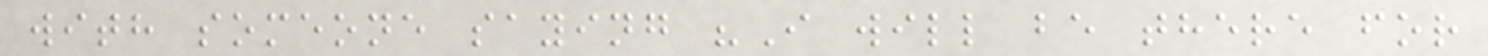with someone saying "I will be there for
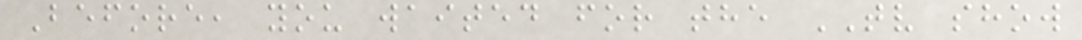Before, you waited for the TV show
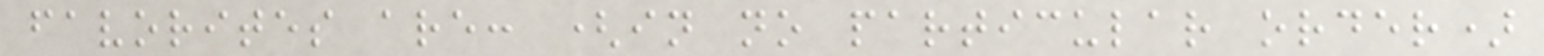favorites are: (in no particular order)
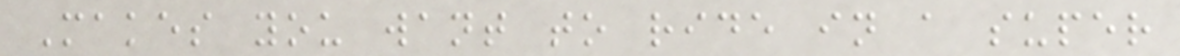Makes you want to ride in a super
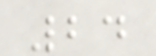24
